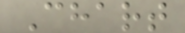Chart
